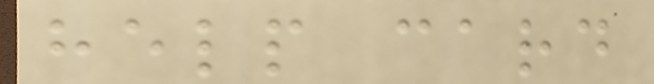help card
